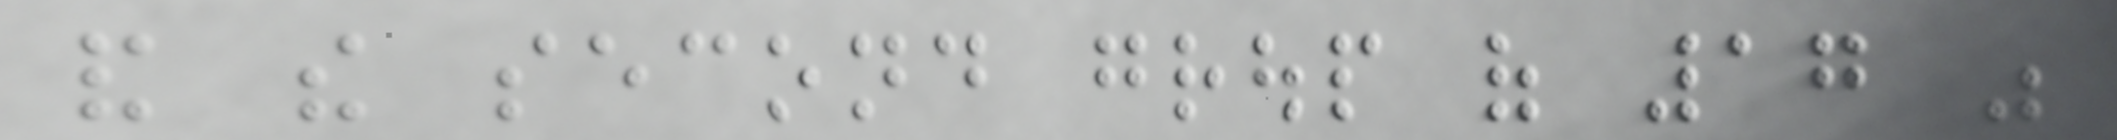and the second group of 17 was
